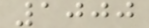1000
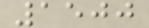1500
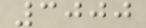3000
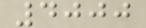4000
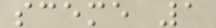sceme 1
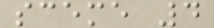sceme 4
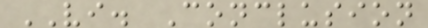VI. Conclusion
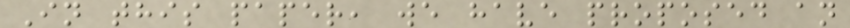In this paper, we have proposed an
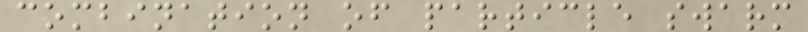combination of particle swarm
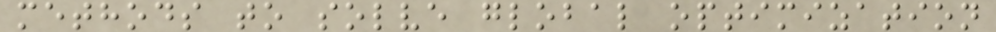methods to solve global optimization
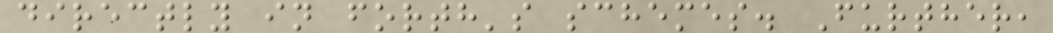directly in forth's schemes. Further,
